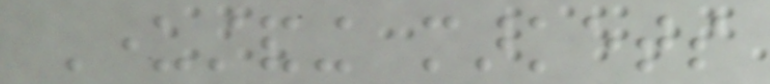Understanding markets
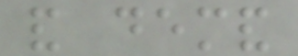and demand
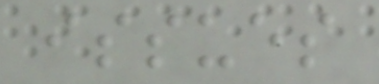issues
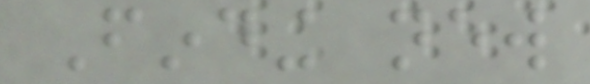Finding new
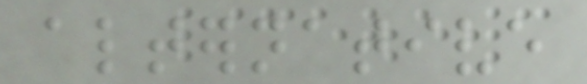alternative
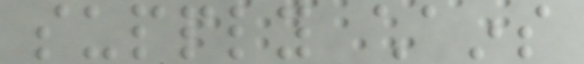supply chains
